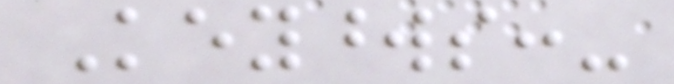Keywords:-
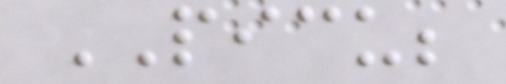PICU;
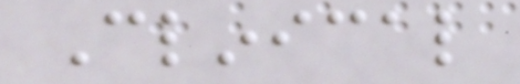Clinical
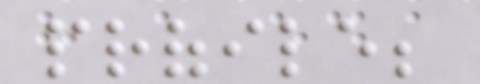profile;
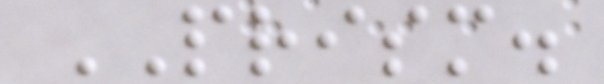PRISM.
